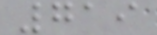719
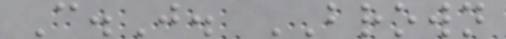C.J. BROWN
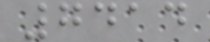7414
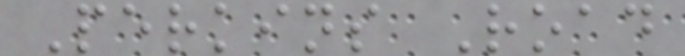Perkins Road
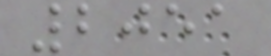2051
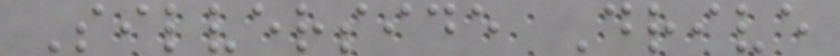Silverside Drive
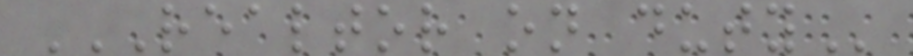REALTOR ON DUTY
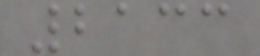2133
